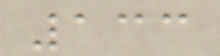133
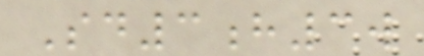Sd3h3w
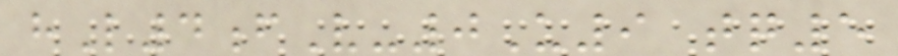hL4fV-0U9 tq5
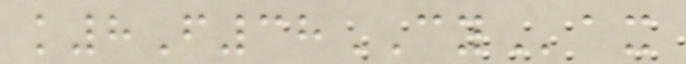k8F38CYax
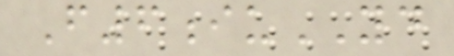F6iuYD
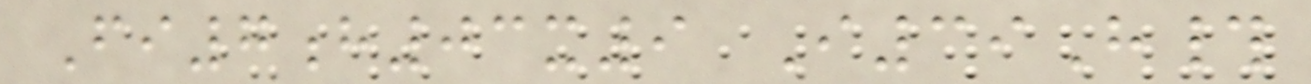Fi7h03x9 I39H#
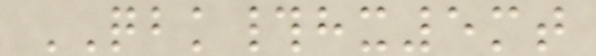QBK#hx5mt
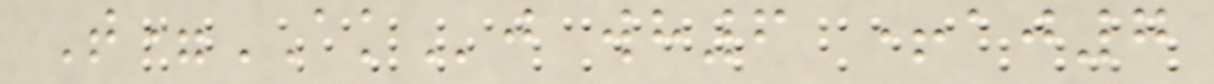T=AKj wh6 +aj7
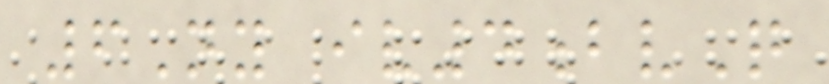6Ny iv4bvQ
